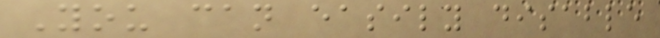You can easily disable
